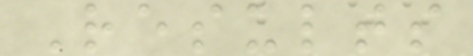Results
